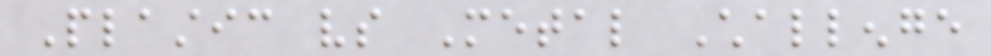Plastic vs Metal Challenge
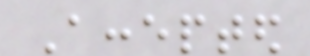Accepted
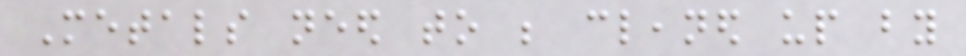Metals need to be cleaned up by
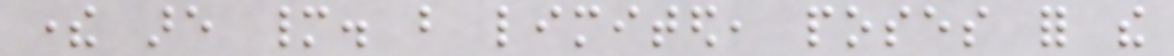there are many. but limited, poses for the
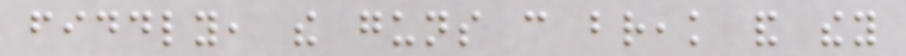fiddly, the guns can break and they
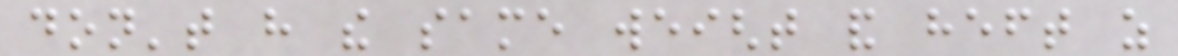don't have the same weight and heft as
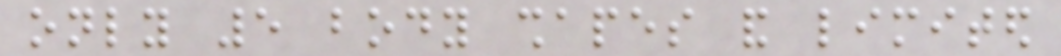only 5 body shapes and limited
